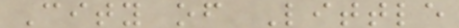City of Little
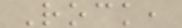Rock,
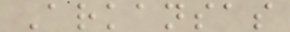Arkansas
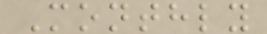Monthly
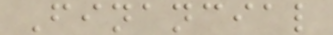Financial
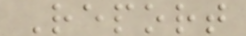Report
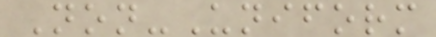Non-Uniform
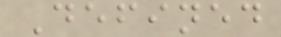Defined
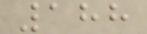188
